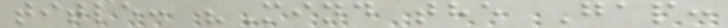title: "Mind the Gap:
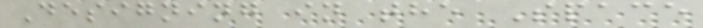Designing in the Space
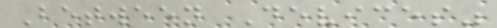Between Devices"
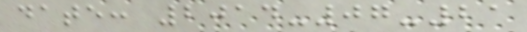date: 2014-07-21
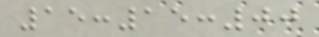15:15:00
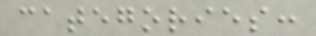categories:
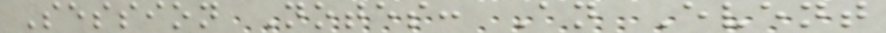Session Notes: An Event
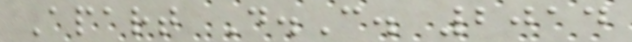Apart D.C. 2014
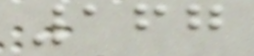167
